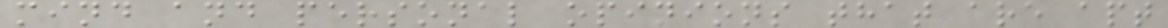mind and personal opinions that are apt
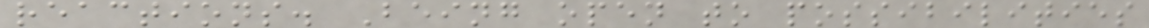reactions. Being open to possibilities
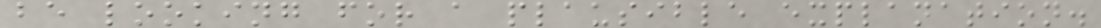be looking for a plausible explanation.
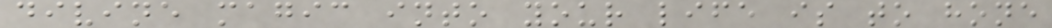divine magic into your life is to hone
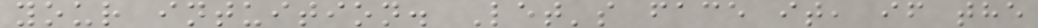your intuition. Let's face it, if the
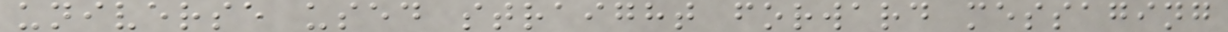universe used straight forward messaging
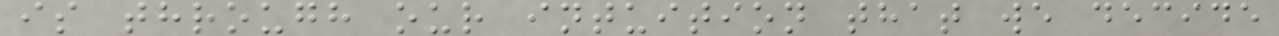is through our intuition that we decide
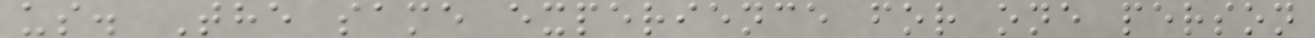us. The same experience for one person
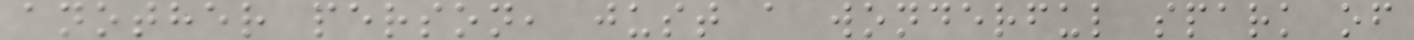another person, just a wonderful spark of
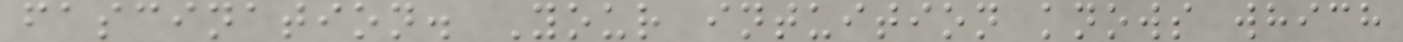fascination. Your intuition knows which
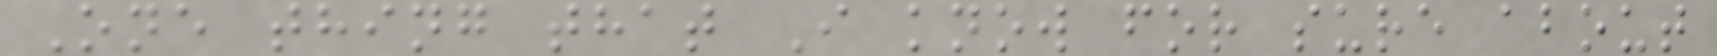One thing that I know for sure about
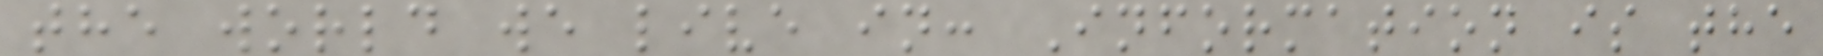the world we live in: Information is the
